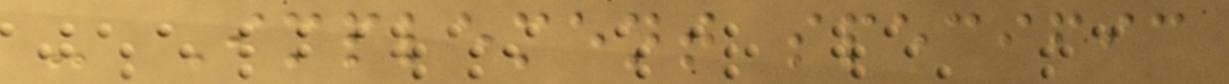- Implement specific
